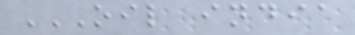OIL INDIA
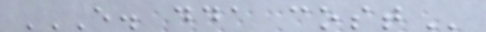E. DDA COST
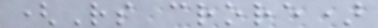(Rs crore)
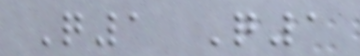Q1 Q1
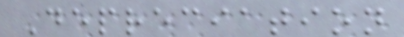Depreciation
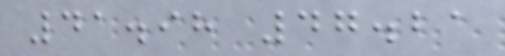41.98 47.21
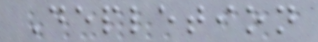Depletion
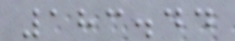183.44
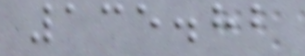135.82
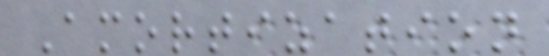Amortization
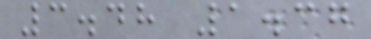3.48 1.37
